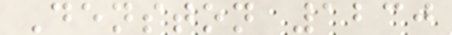Denston 1230
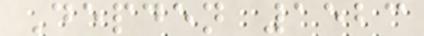Depden 1523
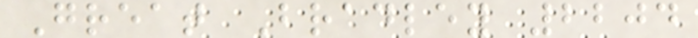Great Bradley 2204
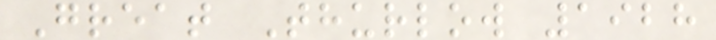Great Thurlow 1928
